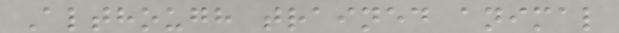Although trained animal
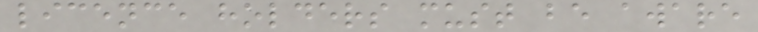licence holders must be aware
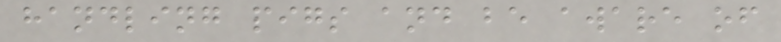handling pigs and be aware of
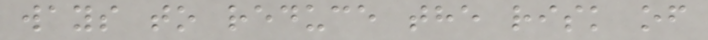ways to reduce the risk of
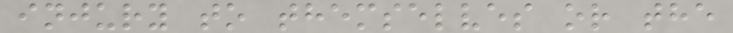injury to themselves or the
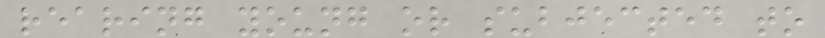rearing young or subjected to
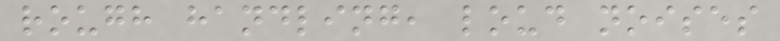rough handling, loud noises
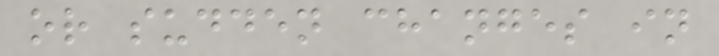or sudden changes in
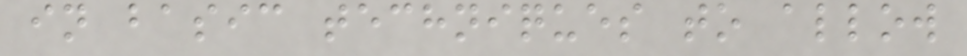in basic techniques to allow
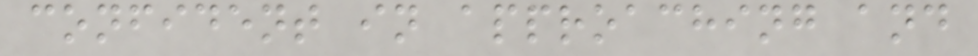confident in approaching and
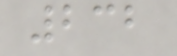232
